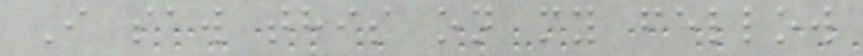I saw this on my fellow
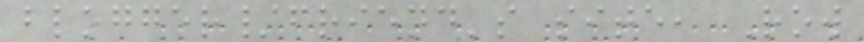blogger/friend's site, Row
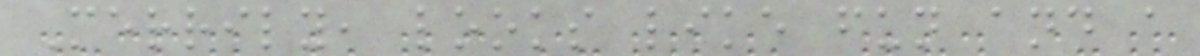Merrily, looks like fun and a
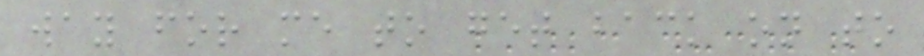way for me to get back on to
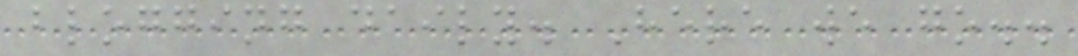blogging daily. Here we go..
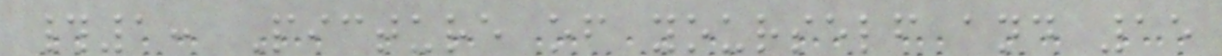#1: Picture of yourself and 15
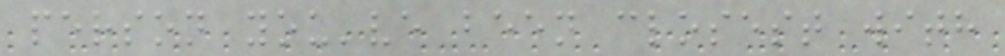person you've been closest with
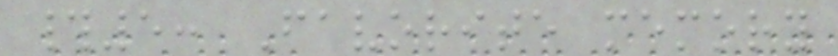#5: Favorite memory
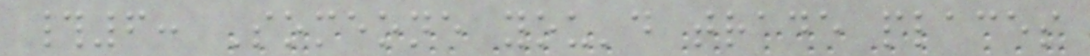#6: Someone you'd trade places
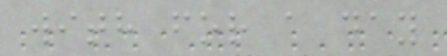with for a day
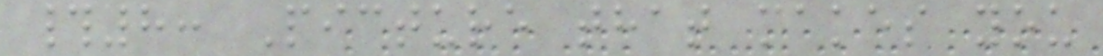#8: Picture that makes you
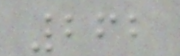262
